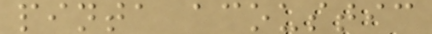pinta acoustic
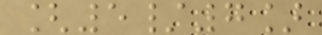[5/7]
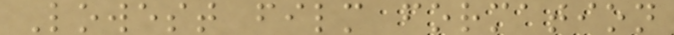Lowest film formation
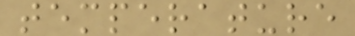temperature
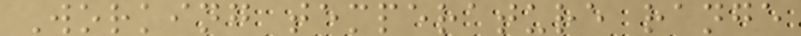Working temperature range
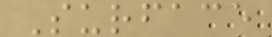Surface
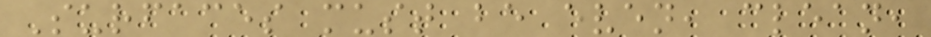Surfaces must be even, clean,
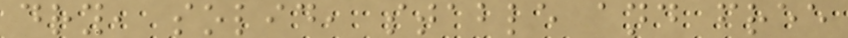dry, solid, stable and free
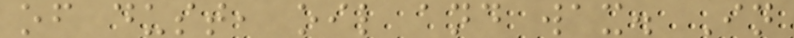of dust, oil and wax. In
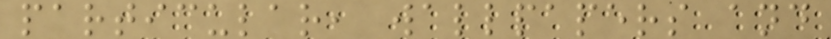particular, wallpapers and
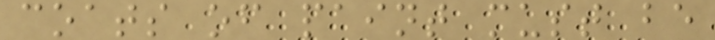coats of paint must be
